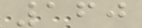160
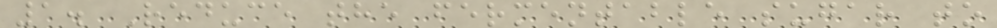1. Reduce the fermentable sugar to
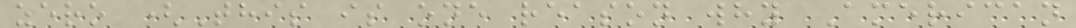zero (This is one reason why American
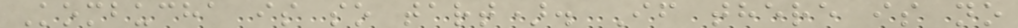Kombucha is so tart). If there is no
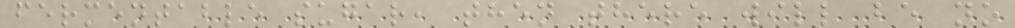fermentable sugar, then there will be no
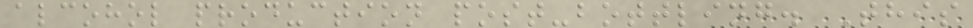alcohol production post-bottling. This
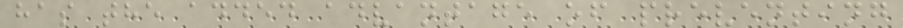has the added advantage of preventing
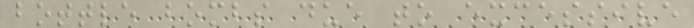bottle bombs due to excessive
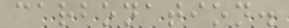carbonation.
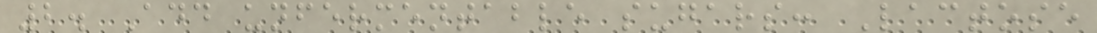2. Add unfermentable sugars: Lactose
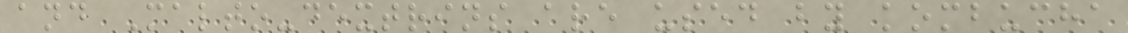and Malto-dextrins are used by kombucha
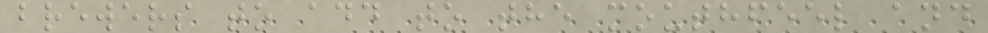brewers to add to the mouthfeel and
